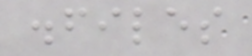.files
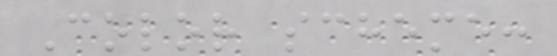Color scheme:
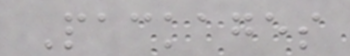Packages
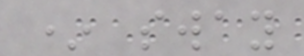* sway
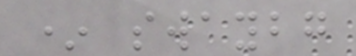* swaybg
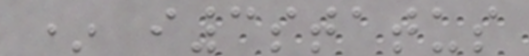* i3status
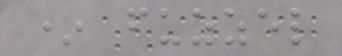* fuzzel
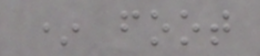* foot
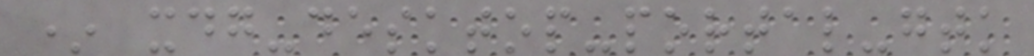* xdg-desktop-portal-gtk
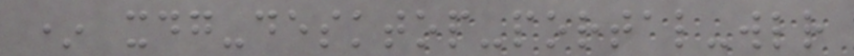* xdg-desktop-portal-wlr
